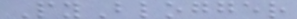PyBlogger
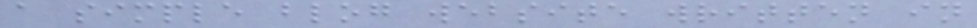a simple blog website written in
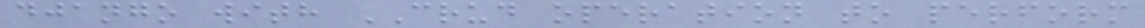django with CRUD operation to perform
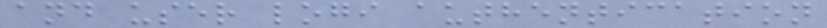and user logi authentication
